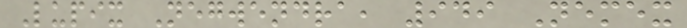Lupix Negwendra, 949 Nemex
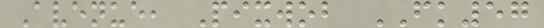Avenue, Pixwob FK57
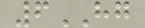6HG
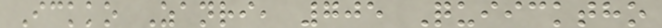Ickko Zanri, 705 Quiicktho
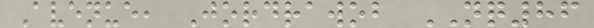Avenue, Jordrawob NQ86
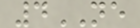4NE
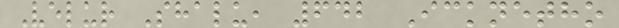Velur Shalu, 642 Icknetho
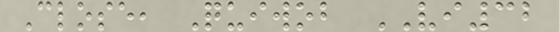Close, Quiwob VI32
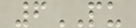6PU
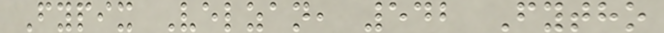Fypix Velzan, 542 Fytho
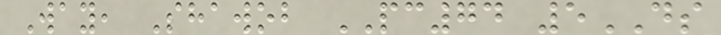Way, Shawob PC74 5DS
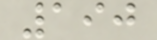190
